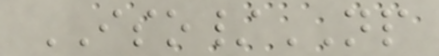ISO/NP
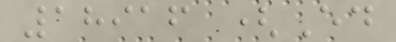18916 (Ed
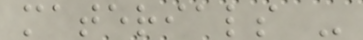materials -
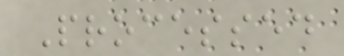Processed
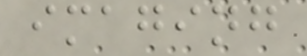imaging
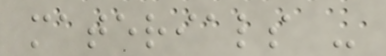materials -
